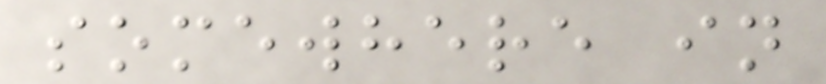somewhere in
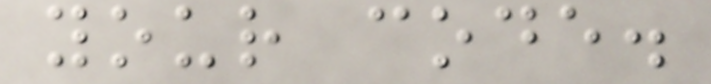your code.
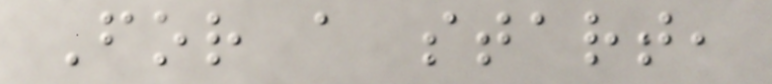For a start,
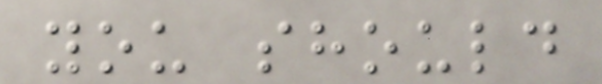you should
